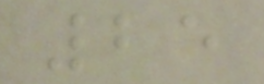25
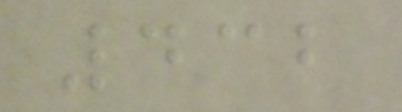432
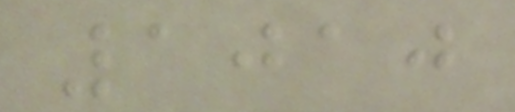1010
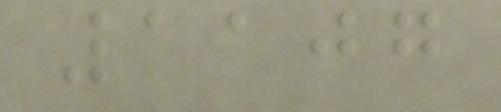1107
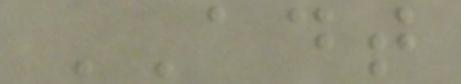ADT
